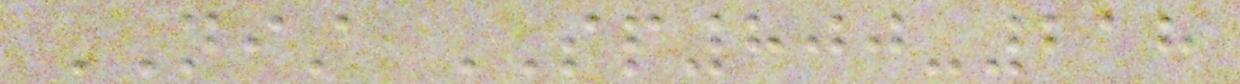NIST SP800-218
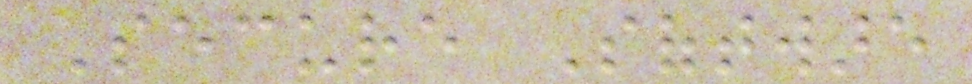Secure Software
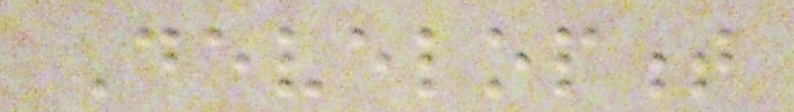Development
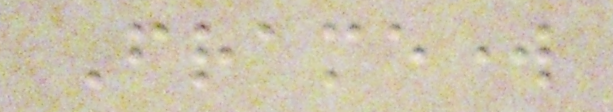Framework
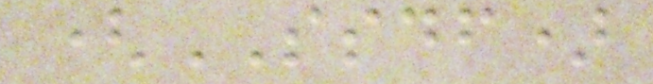(SSDF)
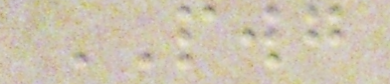PWG
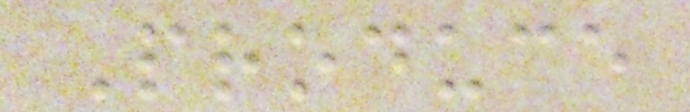Produce
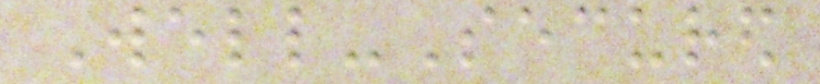Well-Secured
